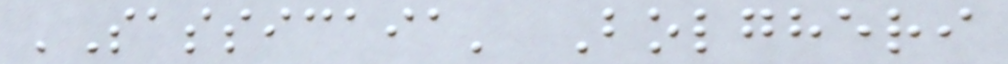'Sassicaia' Bolgheri
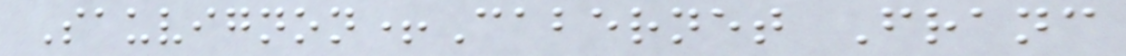Sauvignon+Cabernet Franc
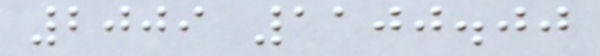2009 1100.00
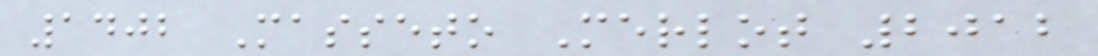1402 Masseto Merlot 2012
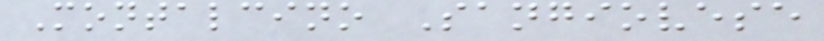Montalcino Sangiovese
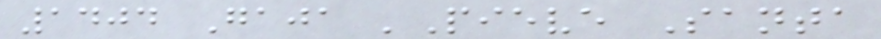1404 Gaja 'Pieve Santa
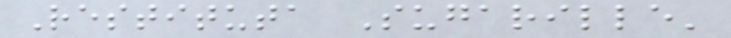Restituta Sugarille'
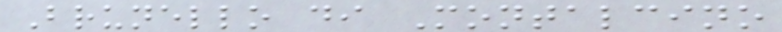Brunello di Montalcino
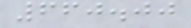660.00
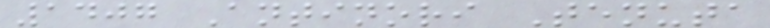1407 Antinori Tenuta
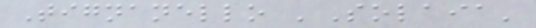Tignanello 'Solaia'
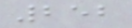252
